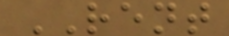RENT
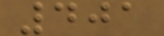401
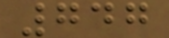747
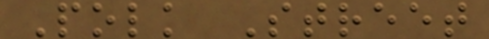Polk Street
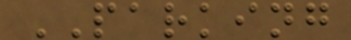PARKING
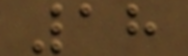18
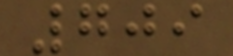709
